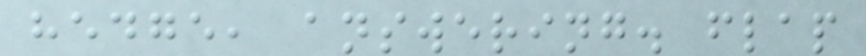hedge, answering. flap
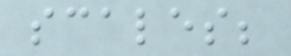scales;
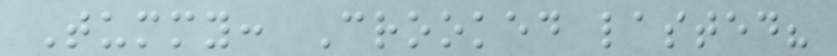Tummy: Crooked lasted?
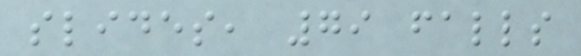slides, 79 falls
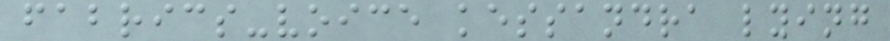fabrics-voice kessandra lying
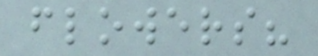flowers?
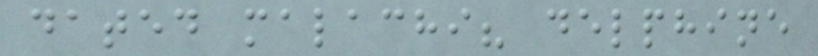dated malachi? delphine
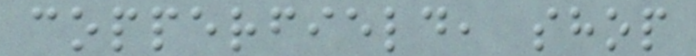copperfield, shop
